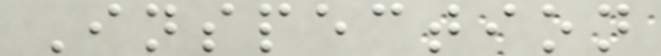Inspection
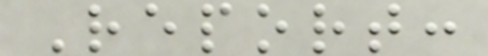Report:
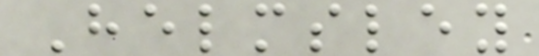Helmsley
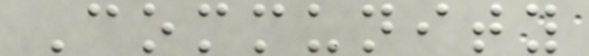Community
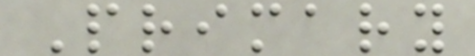Primary
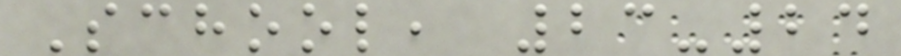School, 23-24
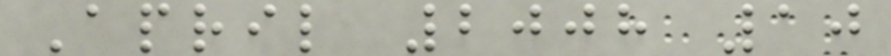April 2008 10
